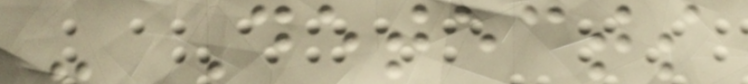- Detects
